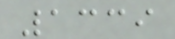1339
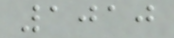1010
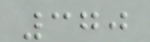370
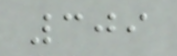309
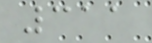311
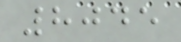8045
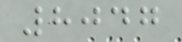8047
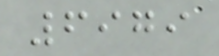6979
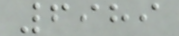6989
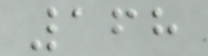168
